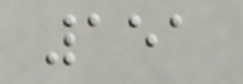151
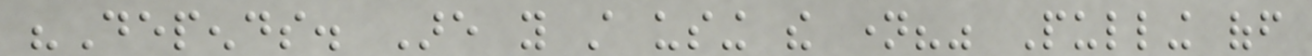"Depends. Are you still using the name?" Pulling off
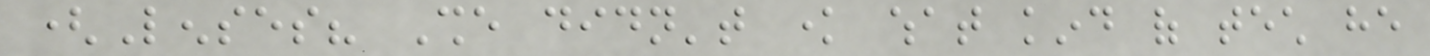(Lenses? She didn't know what kind of tech he
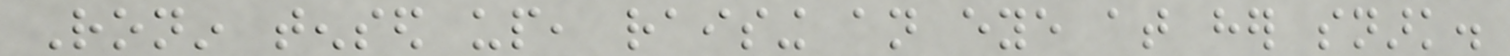Ronin tensed up, raising an eye at her snark.
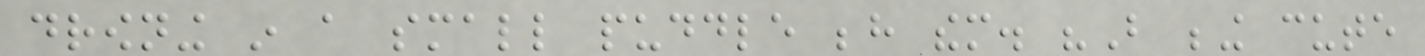drowning in a small puddle behind them. "But being cute
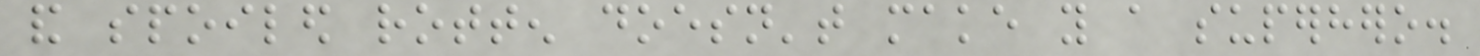and spoiled rotten doesn't make you a superhero.
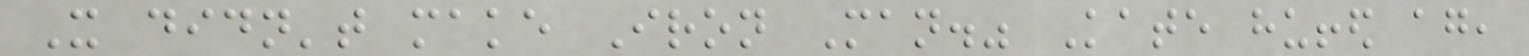It didn't make Iron Man." Kate huffed again,
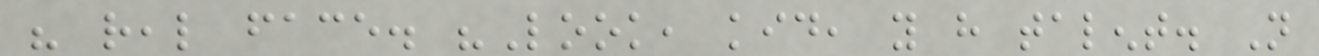his real face. "Look, kid, you have talent. Not
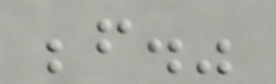before."
